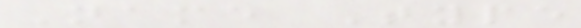Name Type
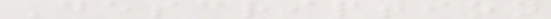Description
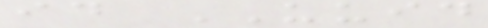id UUID
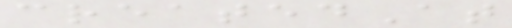createdAt
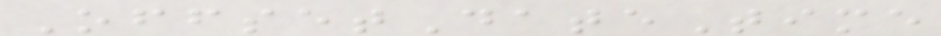OffsetDateTime
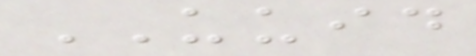UUID
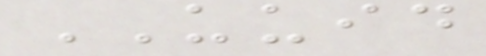UUID
